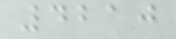4210
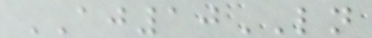AJ10LN
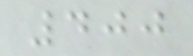400
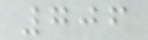706
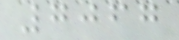7067
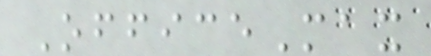OfficeMax
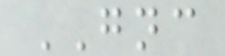GNC
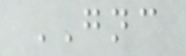GNC
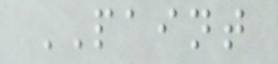PAINT
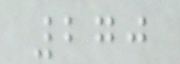270
